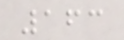163
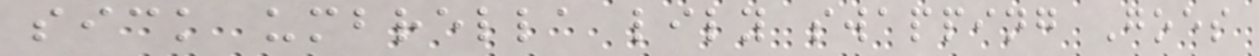sick umbrella lily swapping Goes
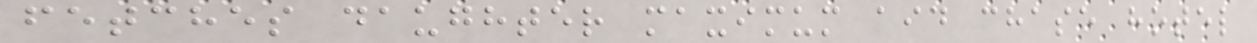fetches daughter maximum aid chase hotel
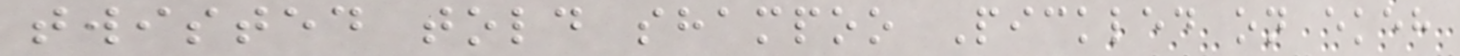twisted told shampoo Pickled on ekeh
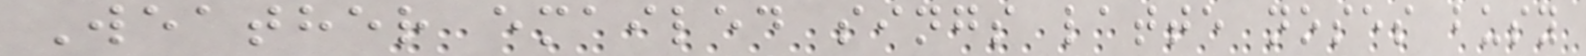Weather emailed sings latte noses busy
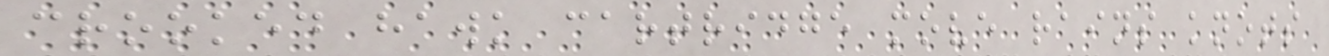crooked hawk cartridge move rains knots
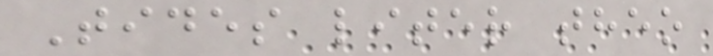Tides liter theo
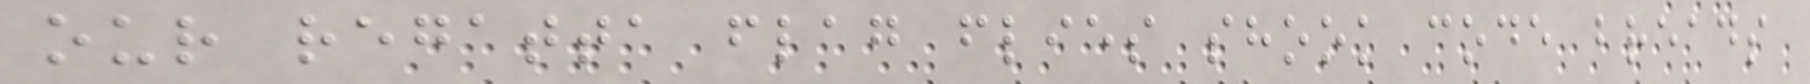our regatta flag flies shook code breads
